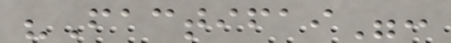"Factifai":
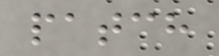patch
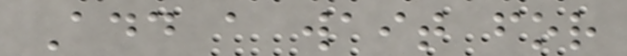Add a wait for
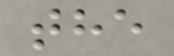the
